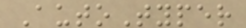AutoTyper
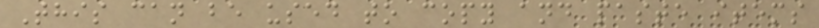This can be used to copy and paste items
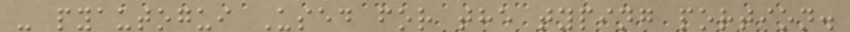- pyautogui Used for the typing portion.
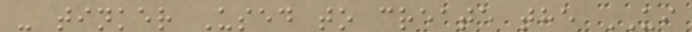- tinker Used to create the UI
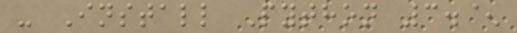- Install Python 3.^
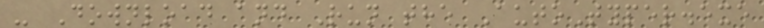- Download and Run the AutoTyper.exe
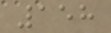158
